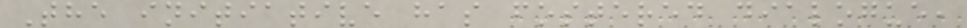The initiative has fostered dialogue,
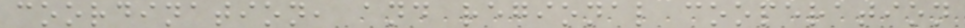coordination, and regional cooperation
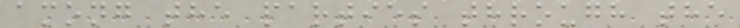among the parties through the
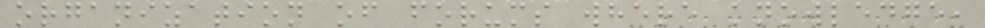organization of forums where knowledge,
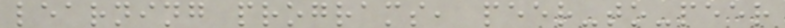learning programs, peer-to-peer
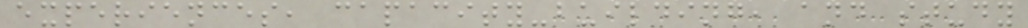experiences, capacity-building, and study
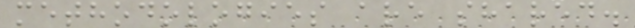methodologies are shared.
